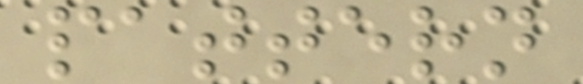pattern
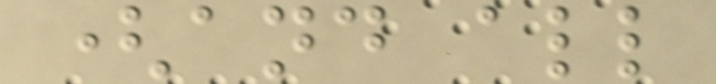(and all
